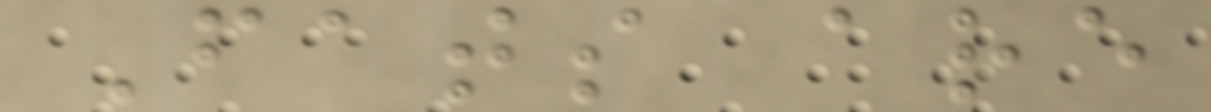Fats are
